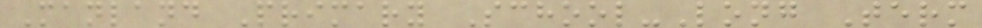Manland Primary School-Long Term
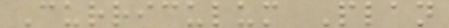Curriculum Plan
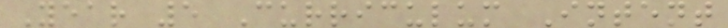Year 5 Curriculum Intent
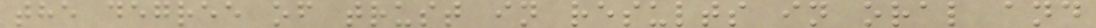the degree of trust in results in oral and
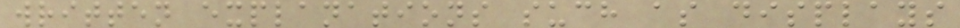written explanations such as displays
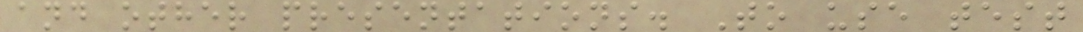and other presentations. To use test
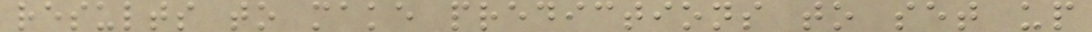results to make predictions to set up
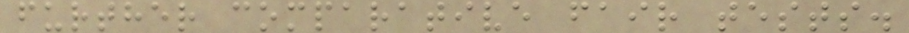further comparative fair tests.
